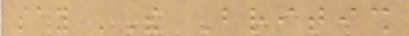say 'The British
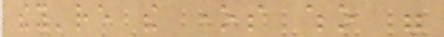they're the ones who were
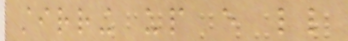stirring up every little
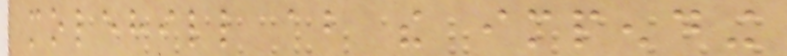molehill about the impending
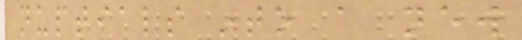nuptials into a new
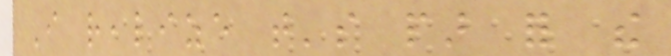I realize that's par for the
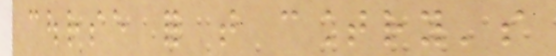course for that country's
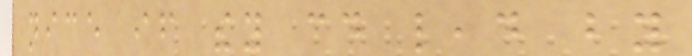nice if they could lead by
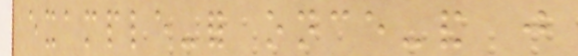example-for once-and just
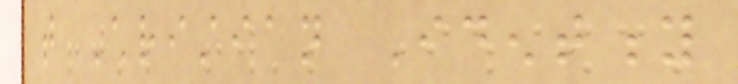that Christian Identity
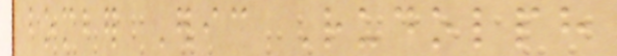bomber Eric Rudolph
